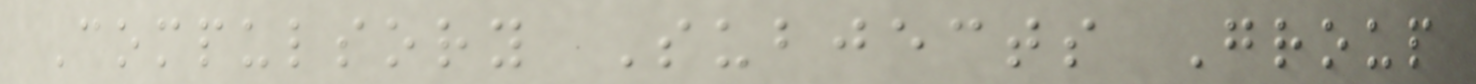Compulsory Subjects Group
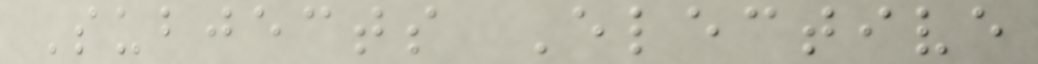Subjects Elective
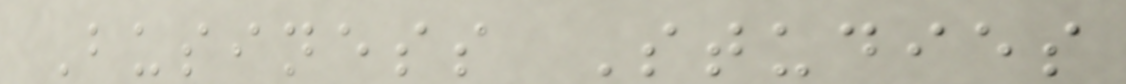Business Studies
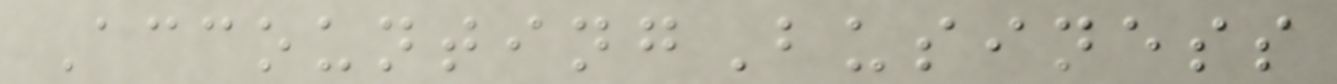AccountingBusiness
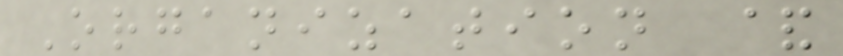Organization &
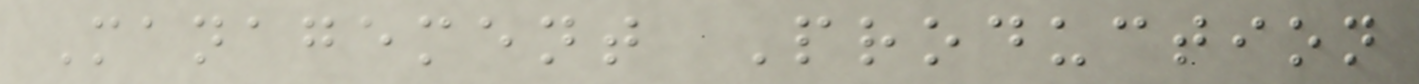Management Production
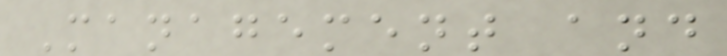Management and
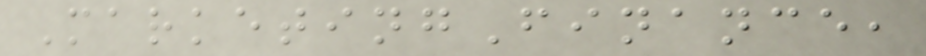MarketingFinance,
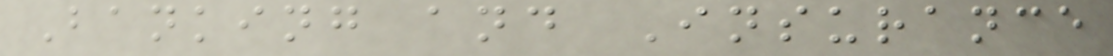Banking and Insurance
